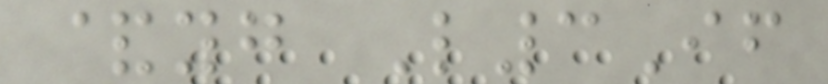&yg L3If
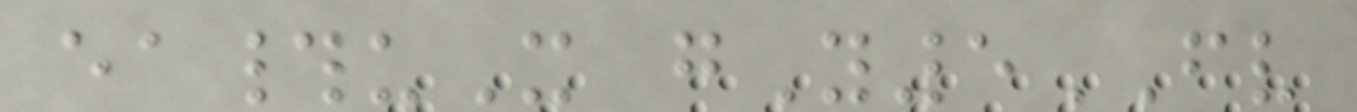ea#uX gY5FV
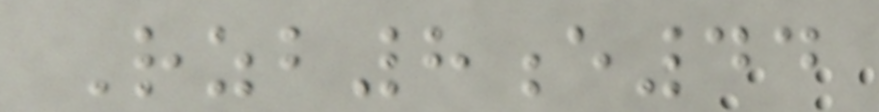Rzb8e44
